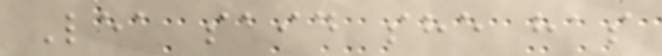Lea said she has
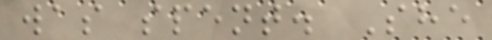was spent. She
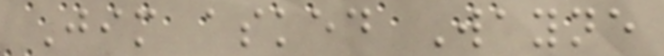Jim asked Wayne
